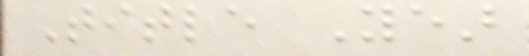Title Year
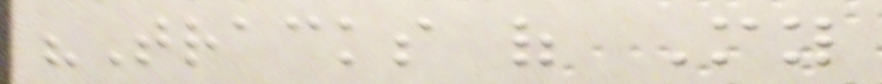"Tracks of My
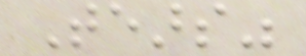Tears"
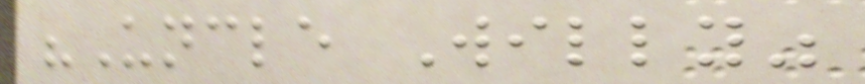"Uncle Willy"
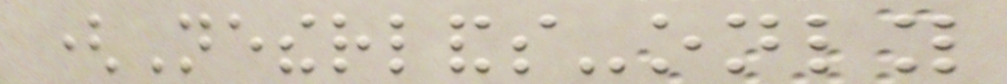(Netherlands-only
